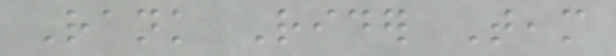Rank Rider Team
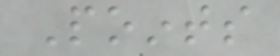Points
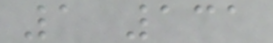1 131
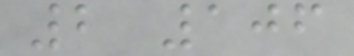2 106
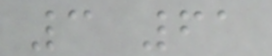3 61
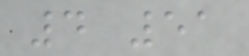4 51
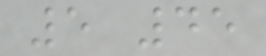5 45
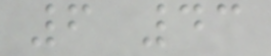6 43
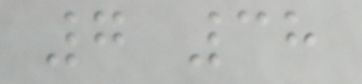7 38
